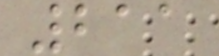211
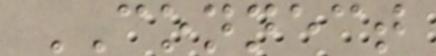CONNECT
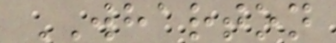WHARTON
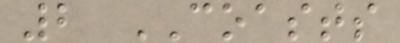2 COASTS
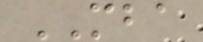MBA
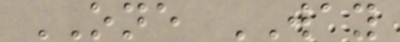ONE WAY
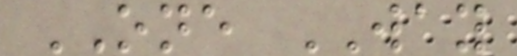ONE WAY
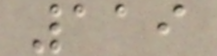119
